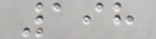198
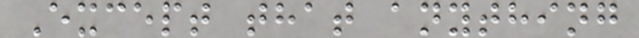Except that anything
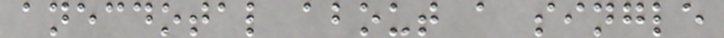anecdotal about a single
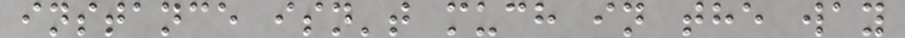instance isn't much in the way
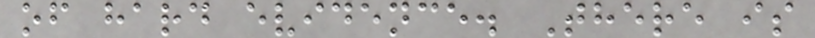of hard evidence. There is
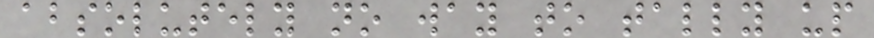absolutely no way to tally up
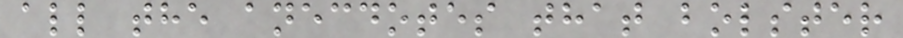all the anecdotes that bolster
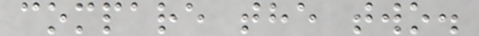compare the two.
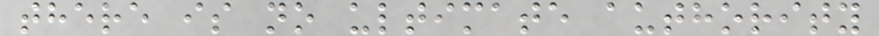there is no ultimate authority
